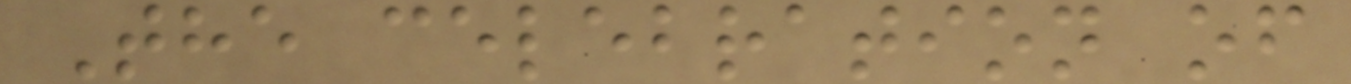The celebration of
